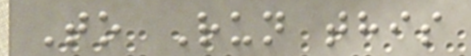To Run this
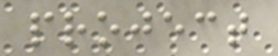project
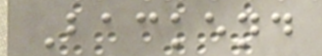Backend
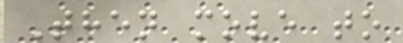Then move to
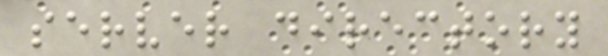server directory
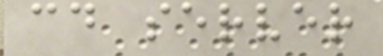cd server
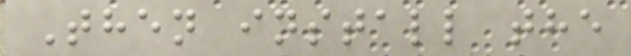Then install the
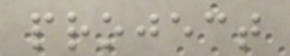project
